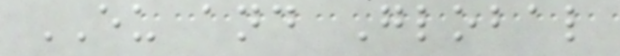EU and Global
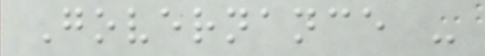Governance -
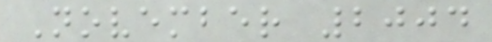November 2004
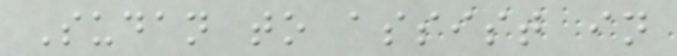Sudan to assist in
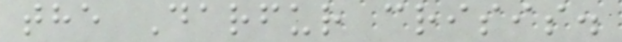the Darfur crisis.
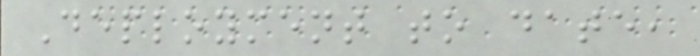Deployment to date,
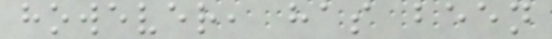however, has been
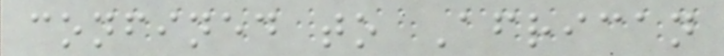confined to African
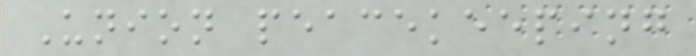Union peacekeeping
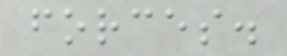forces.
